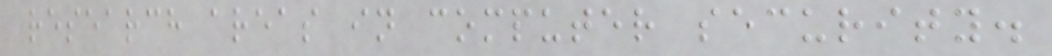research areas in computer security.
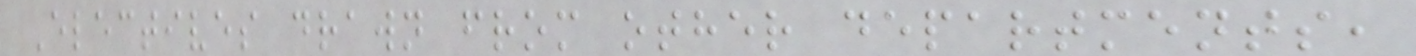Electives drawn from other departments,
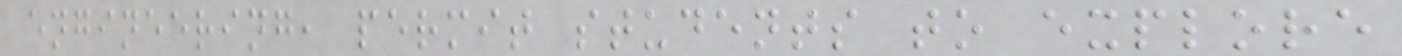engineering, permit students to explore
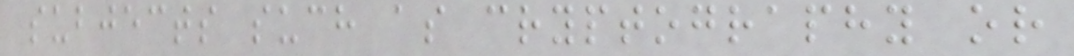subjects such as cryptography or
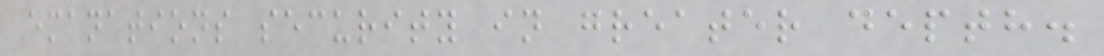emanations security in greater depth.
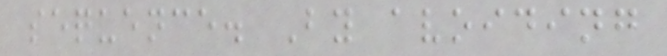sequence. By avoiding
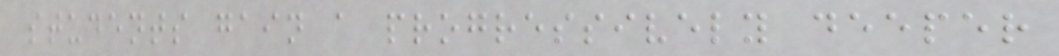students gain a progressively deeper
